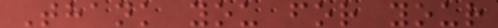Thank you for your
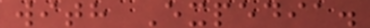with Expedia.
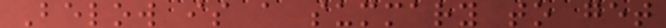Below is a summary to get
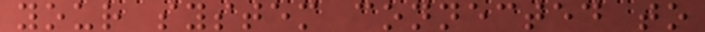your system connected to
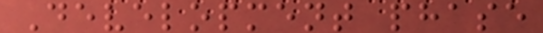Development phase
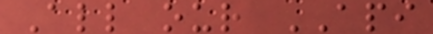All our API
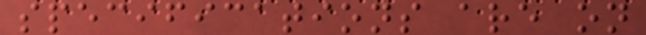specifications are on
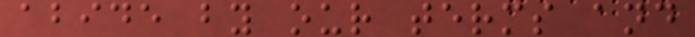abide by our terms and
